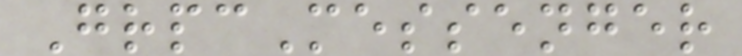GrpcMessenger
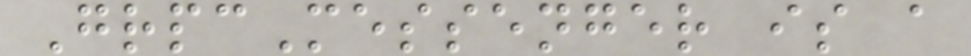GrpcMessenger is a
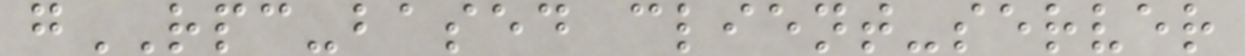gRPC-based client-server
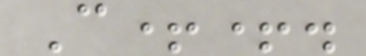C++.
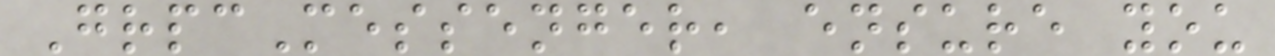GrpcMessenger, ensure you
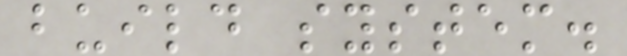build system.
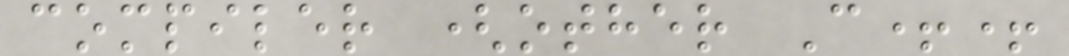compiler (other C++
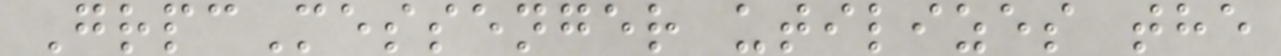GrpcMessenger utilizes the
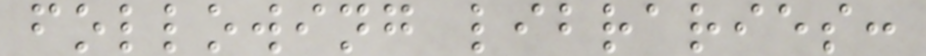following libraries:
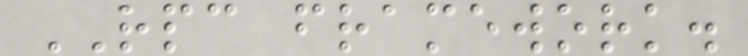RPC framework.
